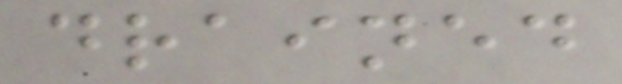drained
